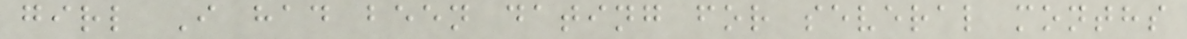girl I had been dating for several months
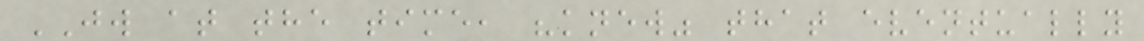JW at the time, "knew" that eventually
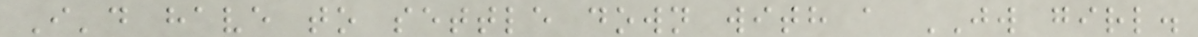I'd have to settle down with a JW girl.
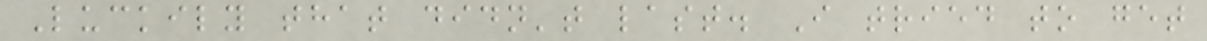Luckily that didn't last. I tried to get
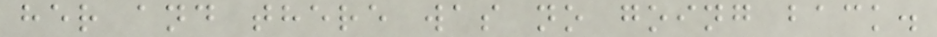her and there was no going back.
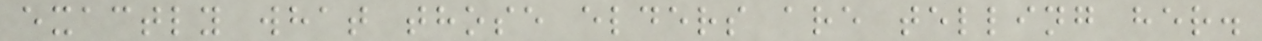exactly what those elders are telling her.
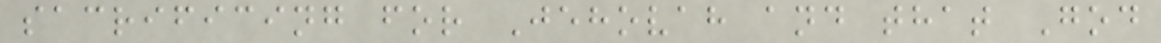sacrificing for Jehovah and that God
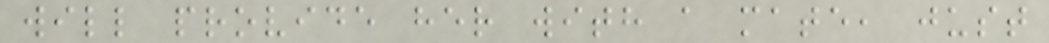will provide her with a mate, just
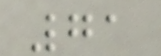71
